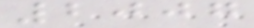2007
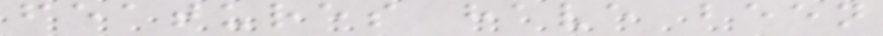features have been
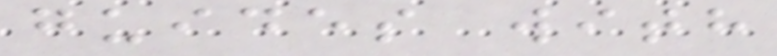guides with
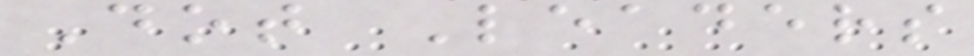Dot Leaders
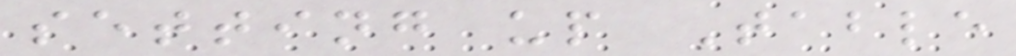setting up Table
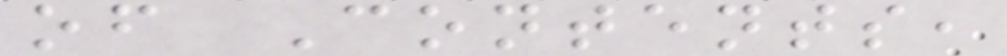of Contents,
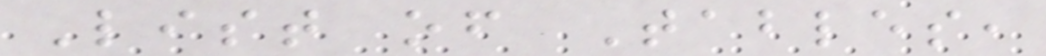List of Tables,
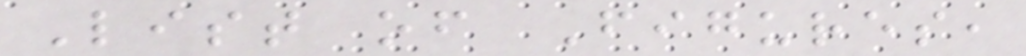List of Figures,
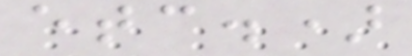etc.)
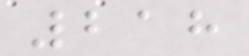218
